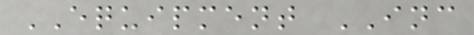EQUIPMENT INC
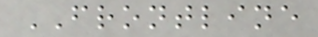FRONTLINE
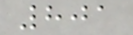801
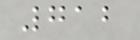712
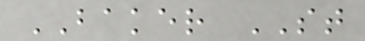BAKER ST
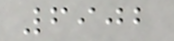6902
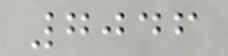7046
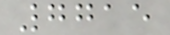7715
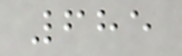685
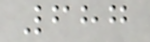687
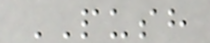PUSH
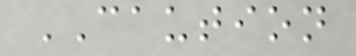CAUTION
